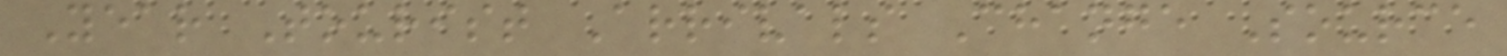Year Tourist Arrivals Change Source
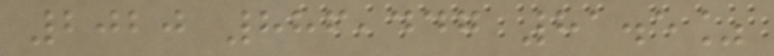2020 886,447 81.5%
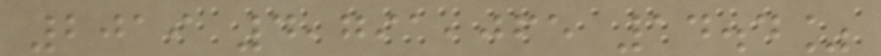2019 4,791,065 14.4%
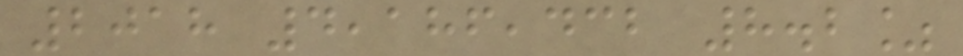2018 4,186,432 8.2%
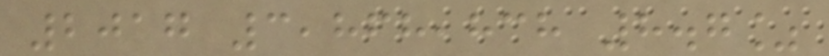2017 3,868,838 8.7%
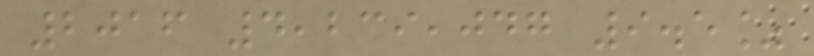2016 4,239,047 9.5%
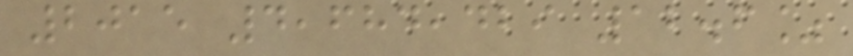2015 4,684,429 12.6%
